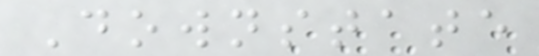Downstate
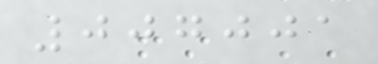007001
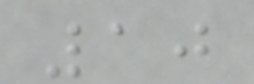10
